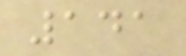141
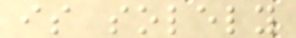is solely
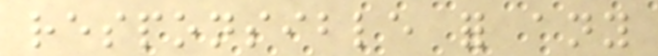responsible for any
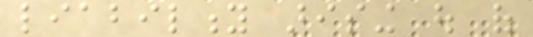liability arising out of
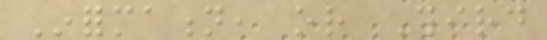Information, or Third
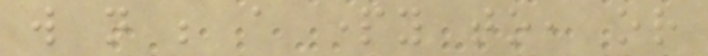will not be a party to, or
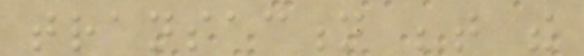transaction between the
